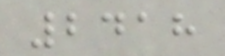2418
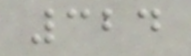324
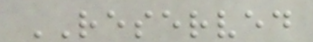RESERVED
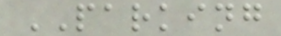PARKING
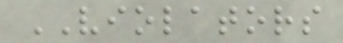VIOLATORS
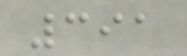391
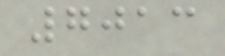7013
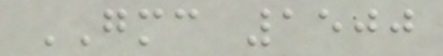GMC 1500
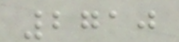2710
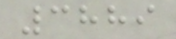3889
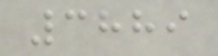3889
